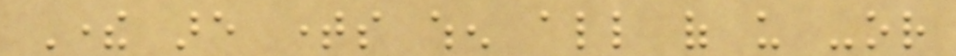There are times when all of us -or
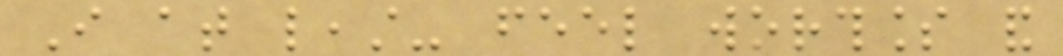I at least- feel worthless and
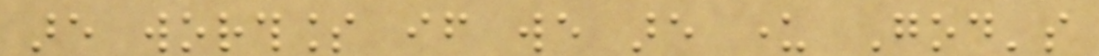are worthless if we are under God's
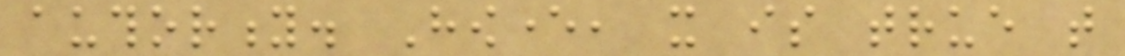authority. However, it is true that
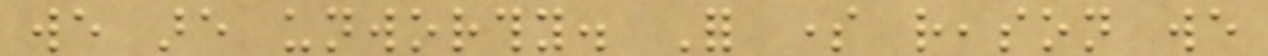we are unworthy. For some reason we
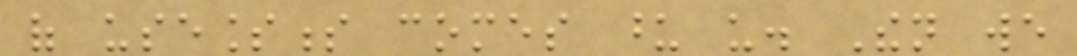of uselessness comes upon us. Then we
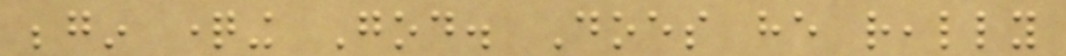begin questioning God. Does he really
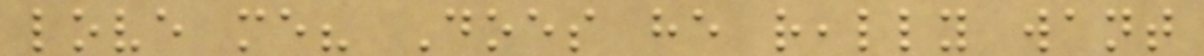love me? Does he really want
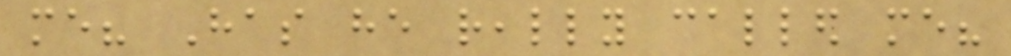me? Has he really called me?
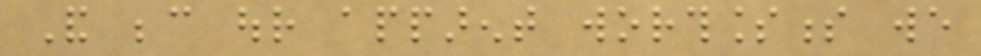And because our apparent worthlessness we
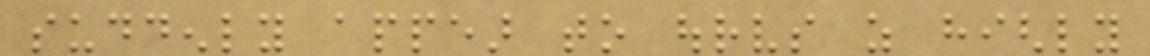suddenly appear to ourselves as highly
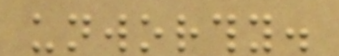unworthy.
